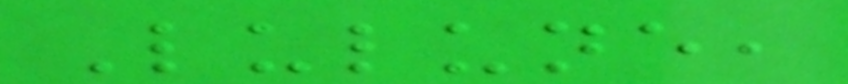Lulune,
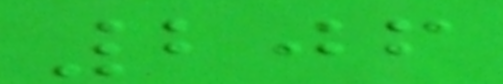206
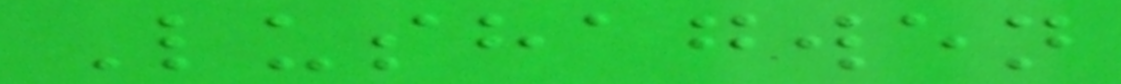Lushagwen
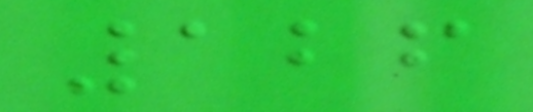126
